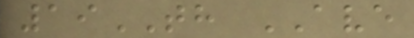19TH AVE
